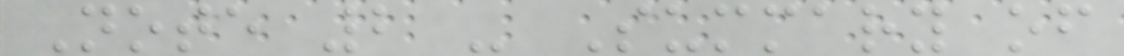Note 2 - Summary of
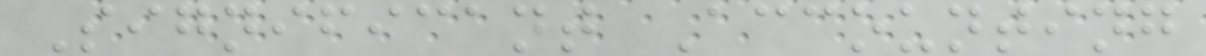Significant Accounting
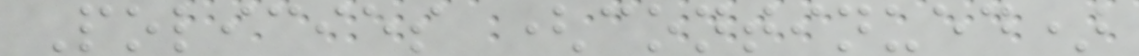Policies (continued)
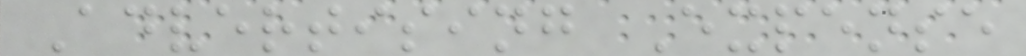Advertising Expense
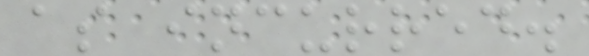as incurred.
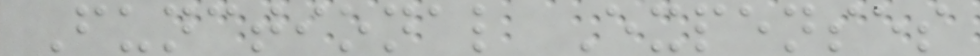Functional Expenses
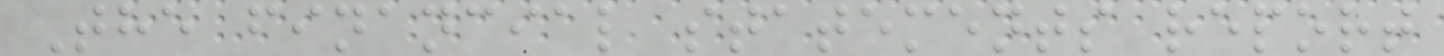The financial statements report
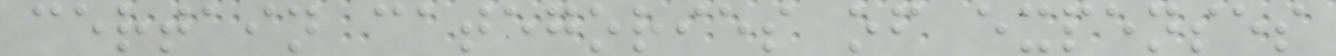certain categories of expenses
